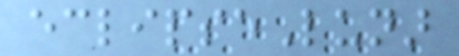eclipseLunar
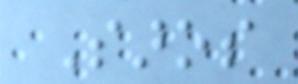Saros
